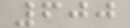600
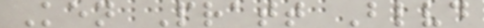Ken Pratt Blvd
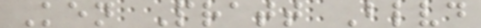Ken Pratt Blvd
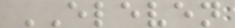ELEVEN
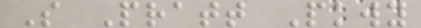S Pratt Pkwy
